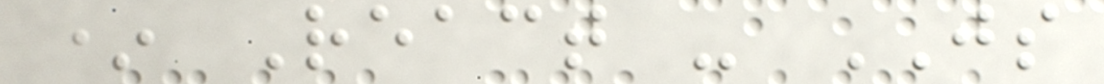* React - JS
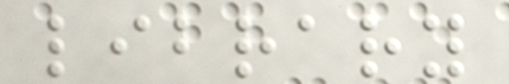library
